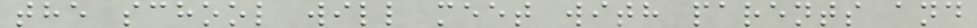the school will meet with parents and
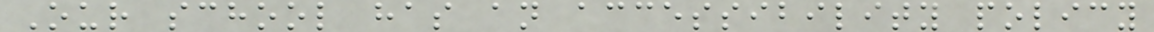Our school has an accessibility policy
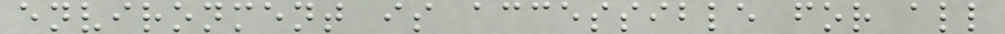environment is accessible for all
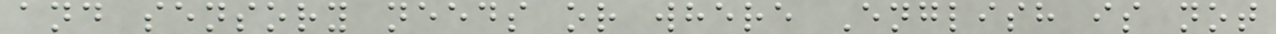and sensory needs or where English is not
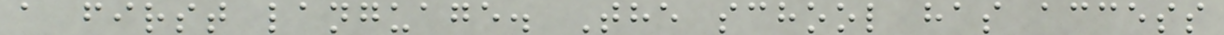a first language. The school has access
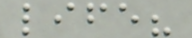life?
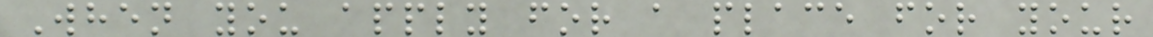When you apply for a place for your
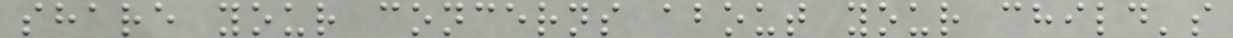share your concerns about your child's
